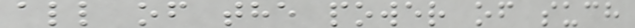all of the power of such
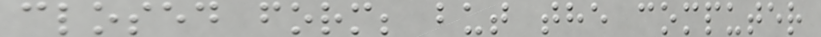closed form; but the computer
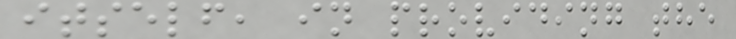itself, in providing the
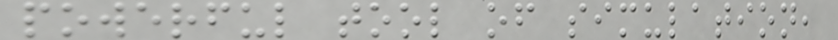powerful tool of simulation,
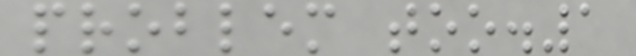problem too.1
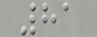81
